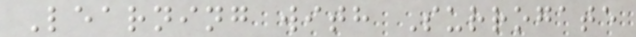Learning with Surrogate
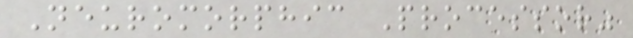Neuromorphic Processor"
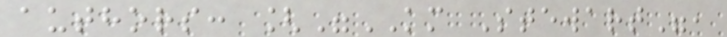authors: ["KM Stewart",
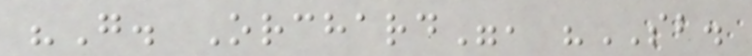"G. Orchard", "SB.
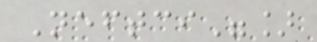Neftci"]
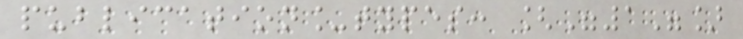publication_types: ["1"]
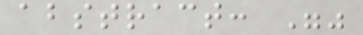abstract: ""
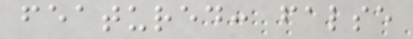featured: false
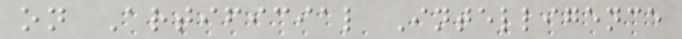on Artificial Intelligence
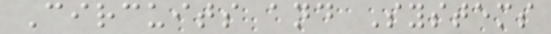Circuits and Systems
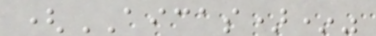(AICAS)*"
